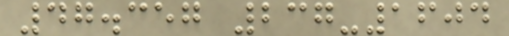47.357 237-1604
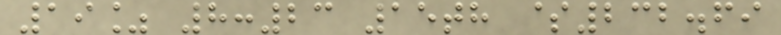19% 8:23 15th $232.69
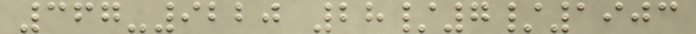367-9220 28/7/1903
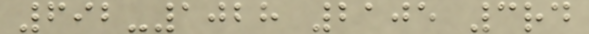692-1028 2105 3rd
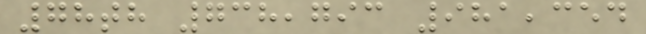78th 738,793 981,354
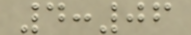4:06
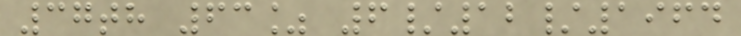37th 63% 6/12/1964
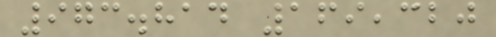973.814 169,320
